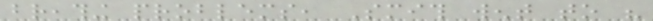breathing problems, Smith went to his
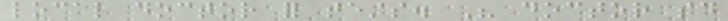local doctor for tests. His doctor said
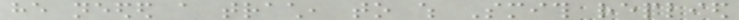he needed a trach, to which Smith replied
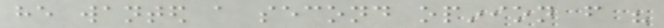he wanted a second opinion from his
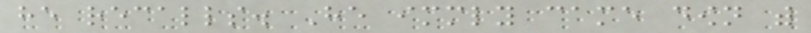he recalls. He immediately came down with
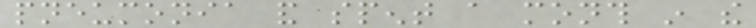pneumonia and spent a month in the
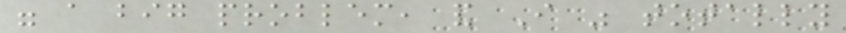were a big problem, and I was totally
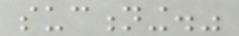suctioning."
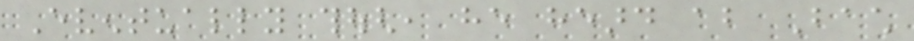Eventually though, he heard about Bach
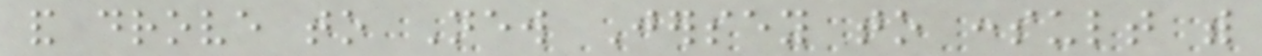and drove to New Jersey to consult with
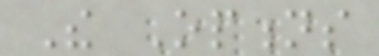The Options
